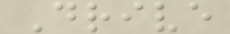Drive
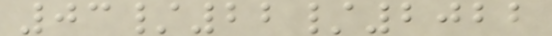03/22/2022
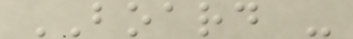BOARD -
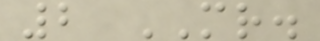2 MR.
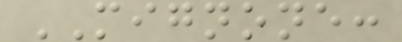MIGNONE:
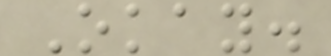Okay.
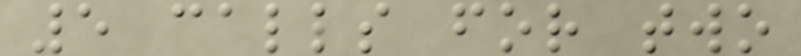5 calls for two
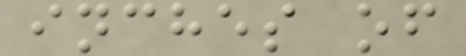inches of
